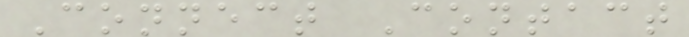Connect Contact
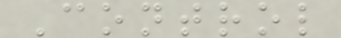Control
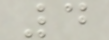4
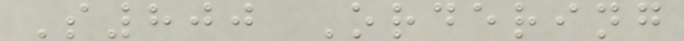S800 Ordering
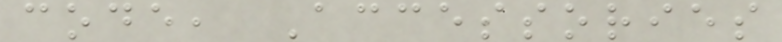code, Accessories
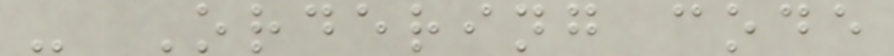- Ordering code
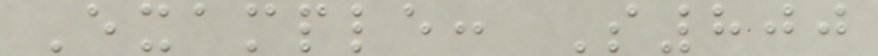Example: S800
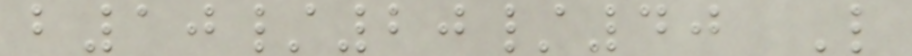b10/20/40 L
